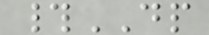#DP
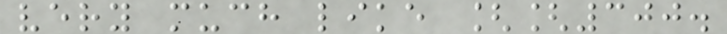very much like [[300.
